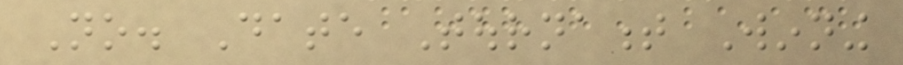No. Date Tournament Winning
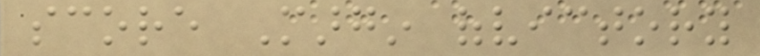score Margin ofvictory
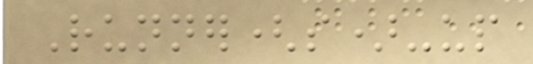Runner(s)-up
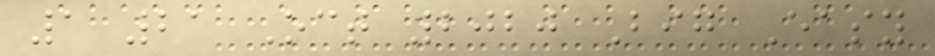1 21 Oct 2020 Big Easy
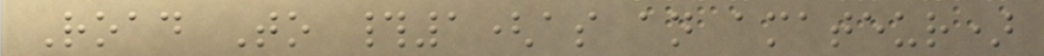Road To #1(as an amateur)
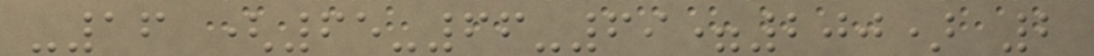-16 (65-66-69=200) 2
